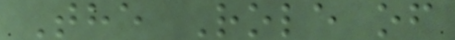The Role of
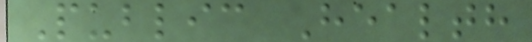Public Health
